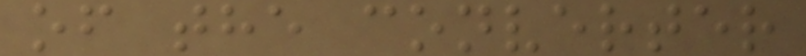of the converter
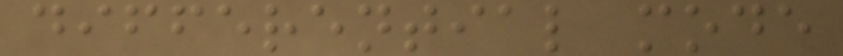differential mode
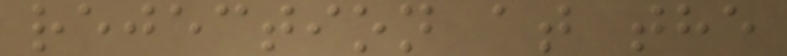rejection at the
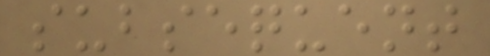subsequent
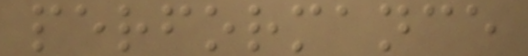performance
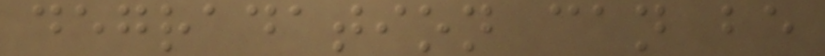degradation can be
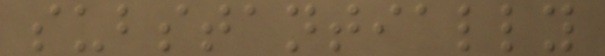substantially
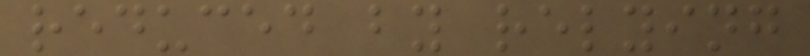reduced by relying
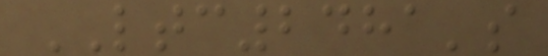LTC2481's
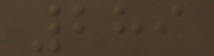289
